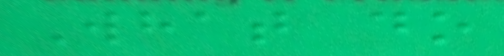What do
